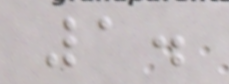1.
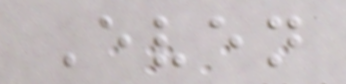Even
